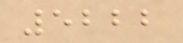5222
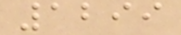1299
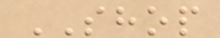SHOP
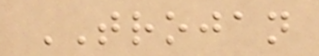TROJAN
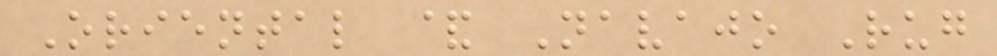Oriental & Navajo Rug
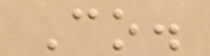Co.
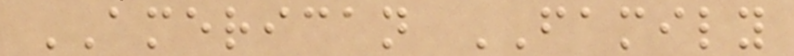AMERICAN FAMILY
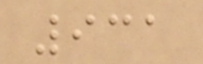931
